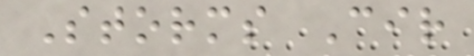Storms Cir
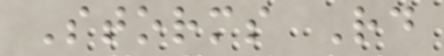Storms Rd
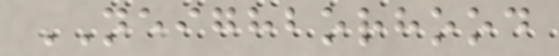NEIGHBORHOOD
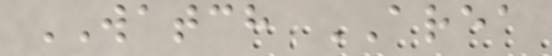WATCH AREA
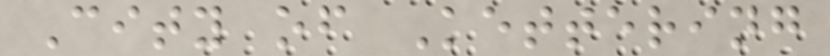City of Kettering
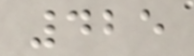425
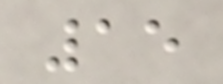15
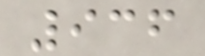936
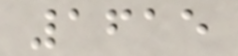1615
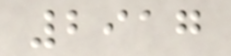2917
